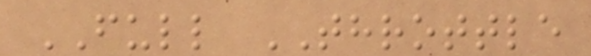FULL THROTTLE
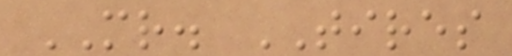MR. TIRES
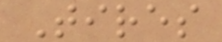Tires
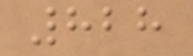828
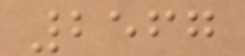2567
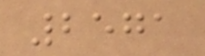2571
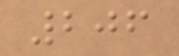206
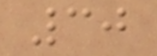30
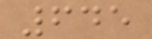645
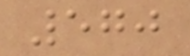570
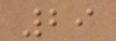29
